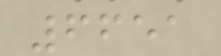6651
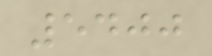5400
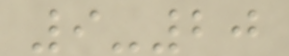9-20
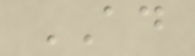AD
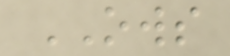OWS
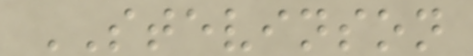STEVINSON
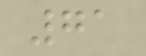71
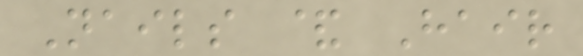Nails & Hair
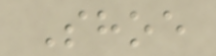Shoe
